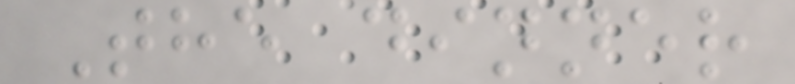The dinner
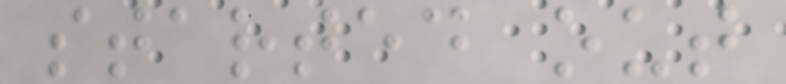started out
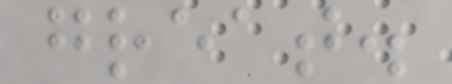great.
